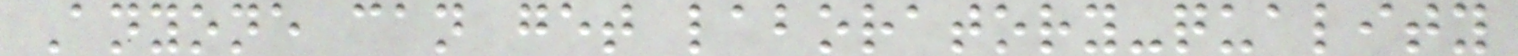Anyone can get laboratory-quality
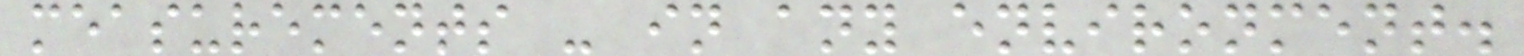measurements - in any environment.
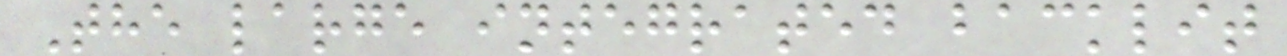The large integrated backlit
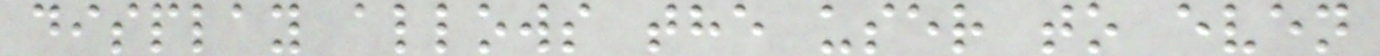display allows the user to even
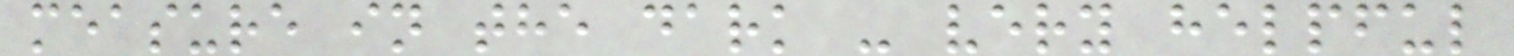measure in the dark - very helpful
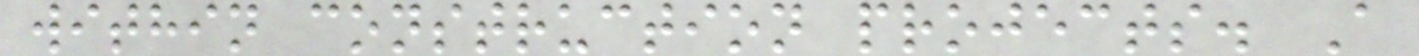within construction projects. A
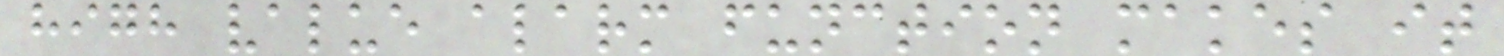high value alarm function makes it
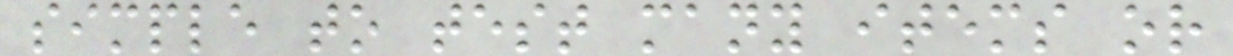simple to test many items or
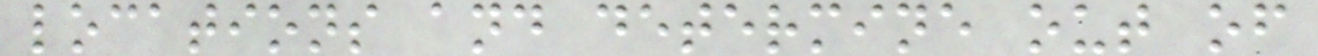locations and determine out of
